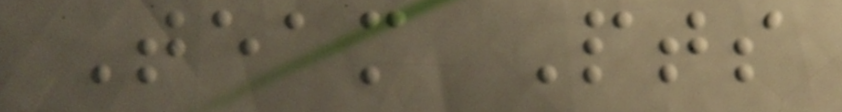Team Pts
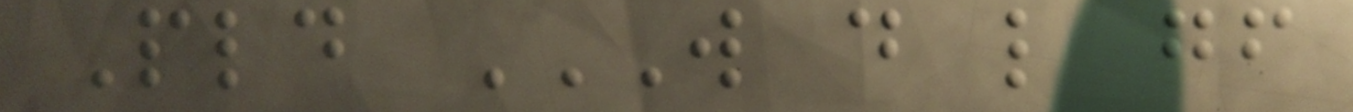Pld W D L GF
